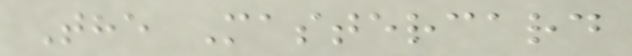The Mastercard
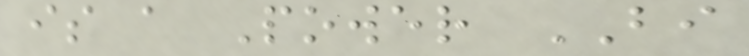is a Power BI
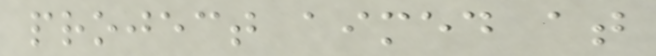project aimed at
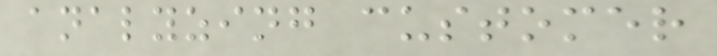analyzing customer
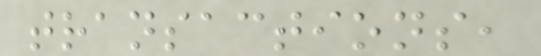transactions,
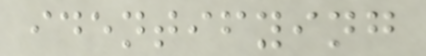identifying
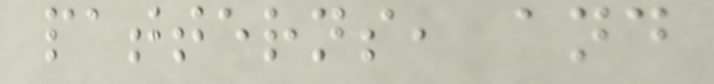patterns, and
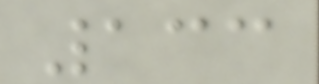133
